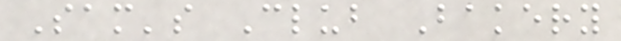Sam's Club Bakery
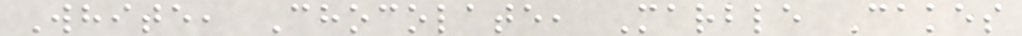White, Chocolate, Marble Cakes
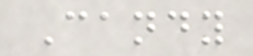Candy
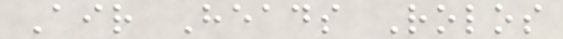Air Heads Rolos
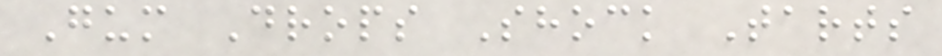Gum Drops Shock Tarts
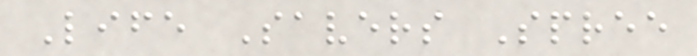Life Savers Spree
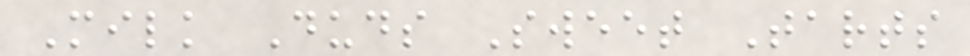Milk Duds Sweet Tarts
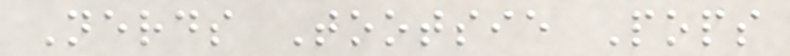Nerds Tootsie Pops
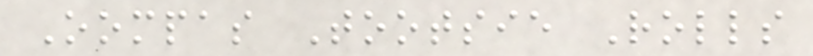Oompas Tootsie Rolls
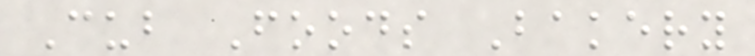Cub Foods Bakery
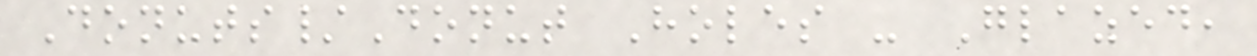Donuts/Donut Holes - Glazed,
